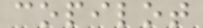copilot
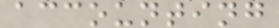accounting
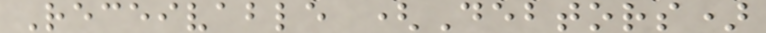Receivable (Debtors)
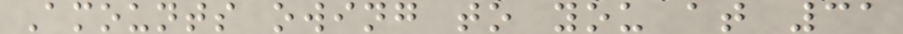Amounts owing to you at 31
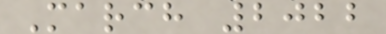March 2022
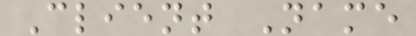Client Name
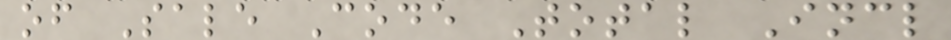of Sale Code Total Incl
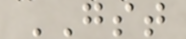GST
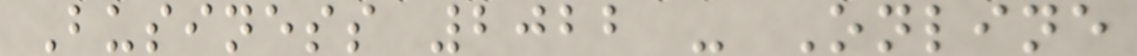Business 2022 - Online
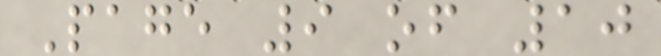Page 9 of 10
